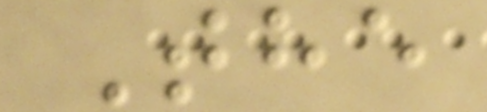The
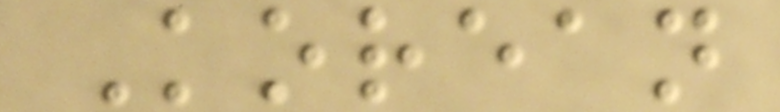Korean
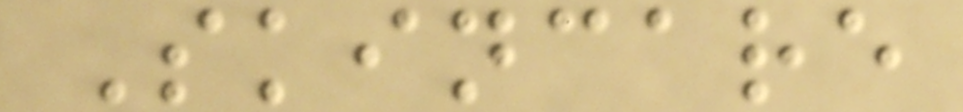Skincare
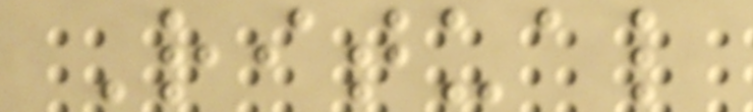Ritual
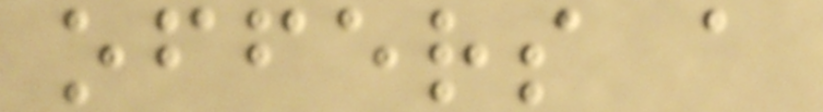offers a
